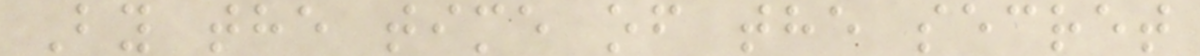By the time of the secret
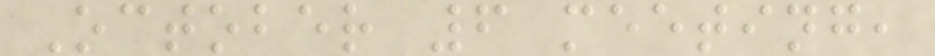October 6 meeting,
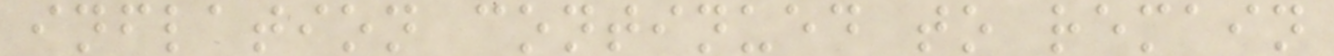inflation continued to remain
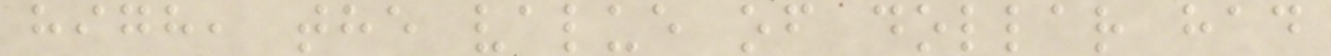high, the value of dollar had
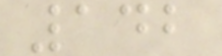142
